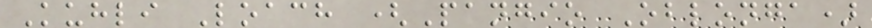Kuhli Loach (Pangio Oblonga)
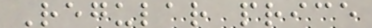Regular price
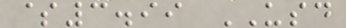$3.99 USD
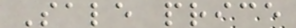Sale price
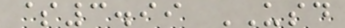$3.99 USD
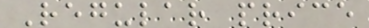Regular price
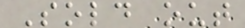Sold out
